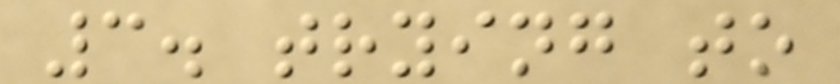3. trying to
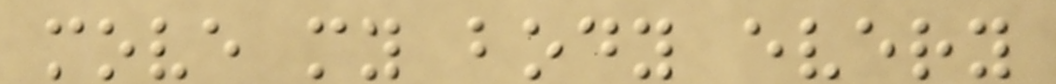move my body every
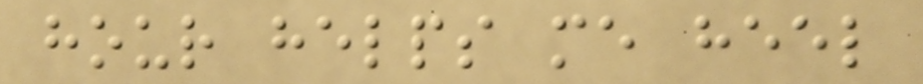hour helps me heel
